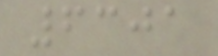6301
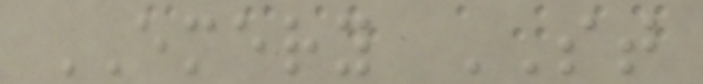EMERY ST
